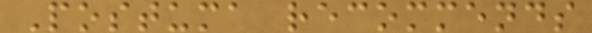Postuma recommends
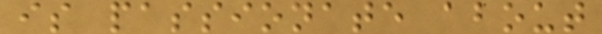is passionate about
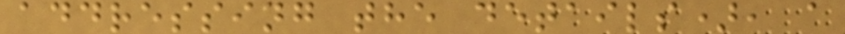addressing the details), a
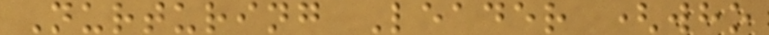Nurturing Leader (who
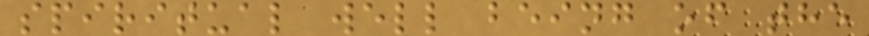spiritual well being of the
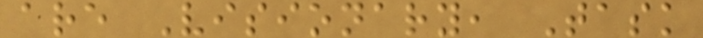are Visionary, Task
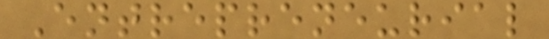Entrepreneurial
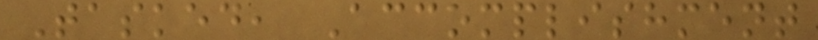Tasked, Accomplishment
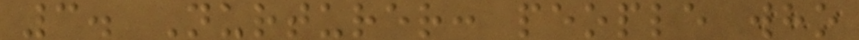3. Nurturer: people who
